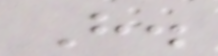H.
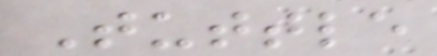Tuttle
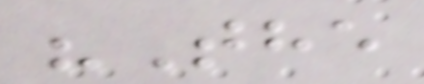"The
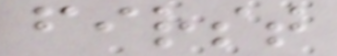first
